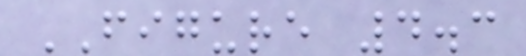FIGURE 4.3
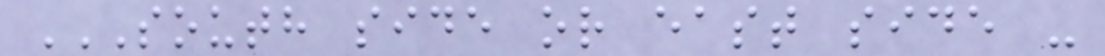SOUTH SIDE OR EAST SIDE -
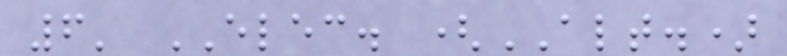6' ELEC. (ALT.)
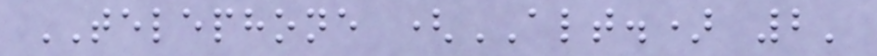TELEPHONE (ALT.) 2'
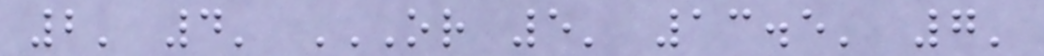2' 4' OR 5' 13.5' 7'
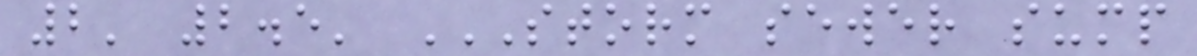2' 2.5' STORM SEWER SUMP
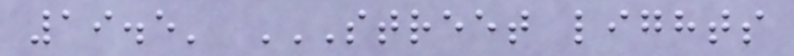19.5' STREET LIGHTS
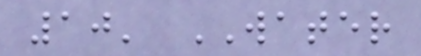10' WATER
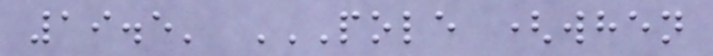19.5' POLE (WHEN
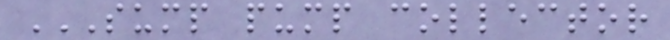SUMP PUMP COLLECTOR
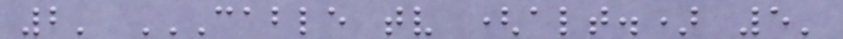2' CABLE TV (ALT.) 5'
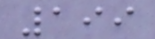199
